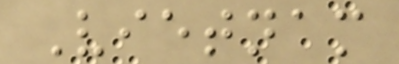Vietnam
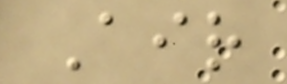Air
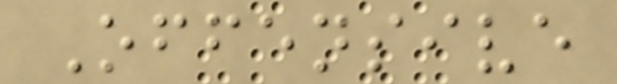Offensive
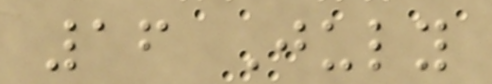16 July
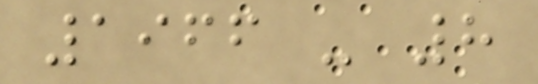1966 - 8
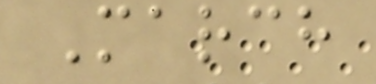March
